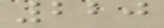220
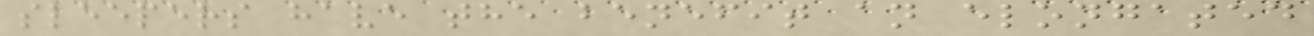sleepers have the benefit an elongated
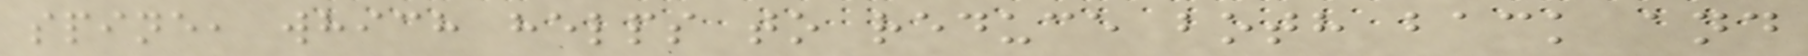spine, which helps to reduce both back and
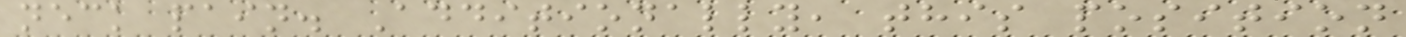neck pain. Additionally, this position
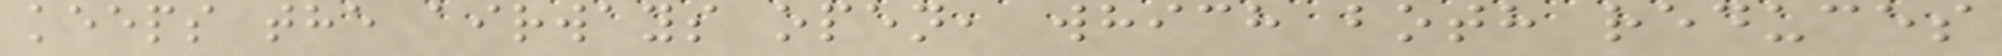keeps the airways open, which both reduces
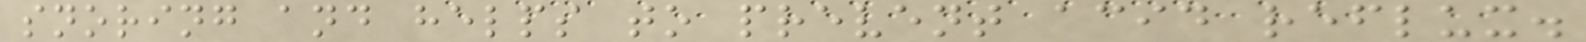snoring and helps to prevent acid reflux.
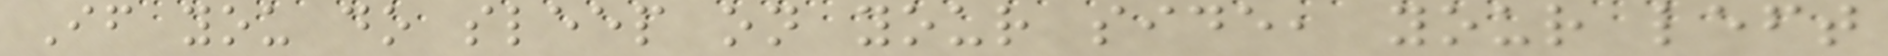If you do sleep on your side, your left
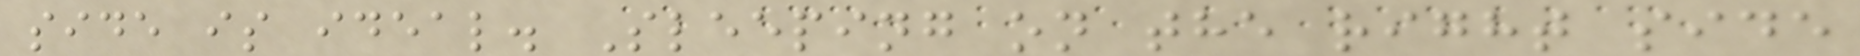side is ideal. Sleeping on the right side
